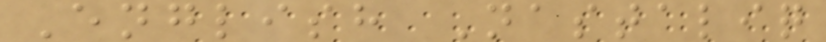English Nastaliq
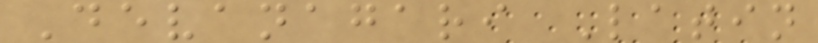Devanagari Latin
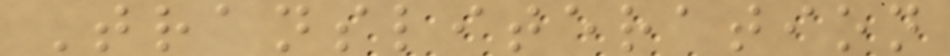Transliteration
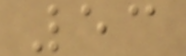53
